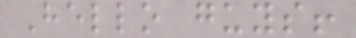Hello guys!
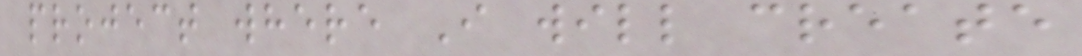project where I will create
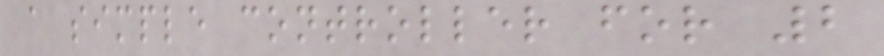a simple controller for 2
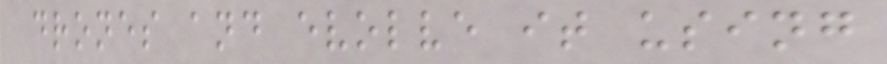drones and evolve it using
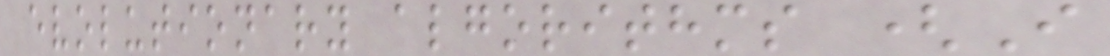evolutionary algorithms (I
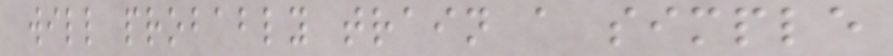will probably train a simple
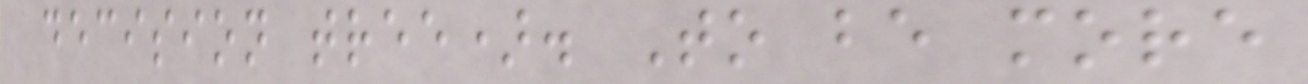decision tree). To be more
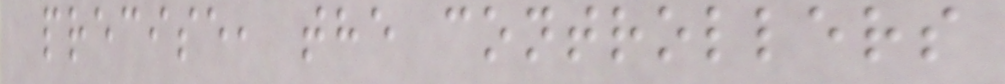precise, the controllers
